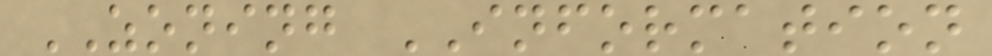ZONING INFORMATION
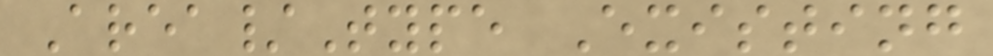Area/Type Existing
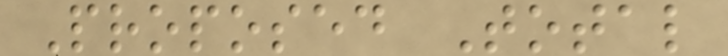Proposed Total
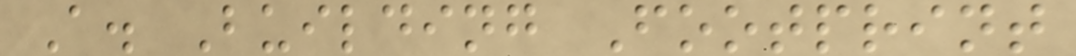A. Building Footprint
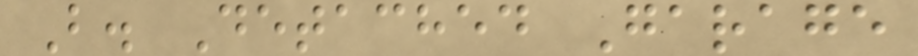B. Detached Garage
